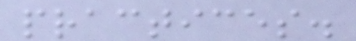practices.
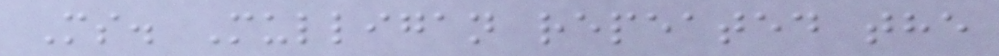Ms. Mulligan repeated the
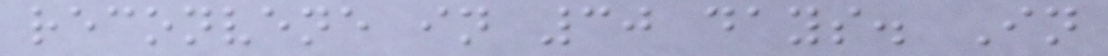reconvene in 30 days. In
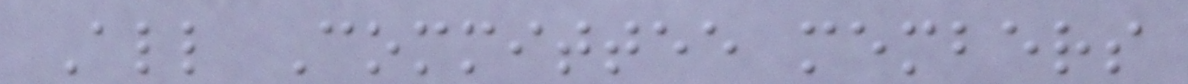All Committee members
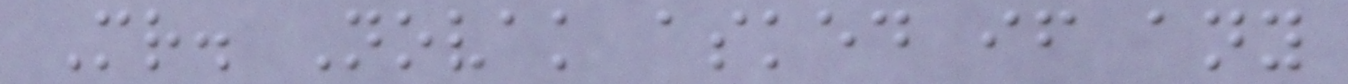Mr. Novak asked if any
